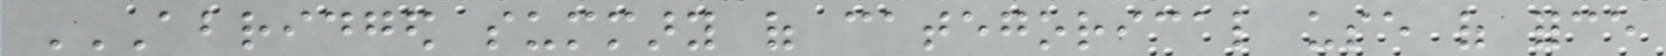ABRIDGED SUMMARY OF CATEGORICAL USE OF FORCE
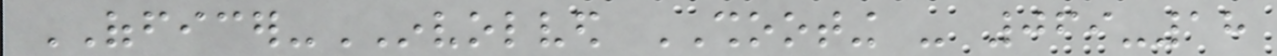OFFICER-INVOLVED SHOOTING - 069-18
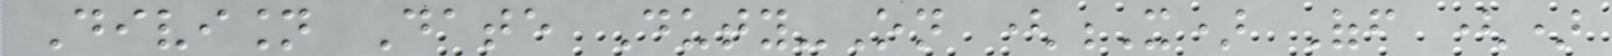Division Date Duty-On (X) Off ()
